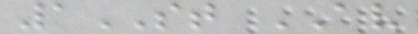1ST AV
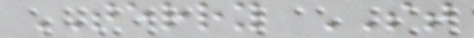TERRY ST
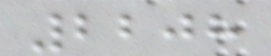2208
